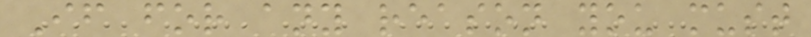If for any reason you must
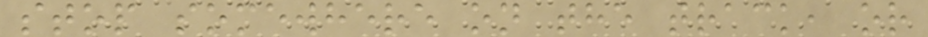stop somewhere on the track, or
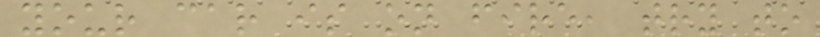your car is on fire, try to
